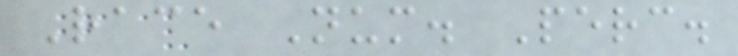Race Num. Perc.
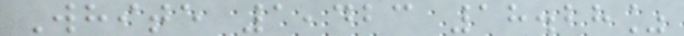White 1,423 18.28%
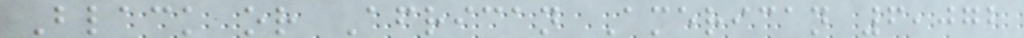Black or African American 6,072
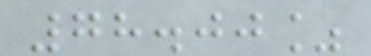78.00%
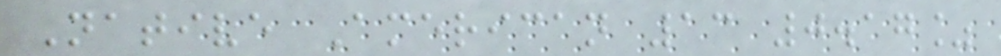Native American 13 0.17%
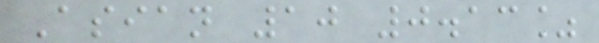Asian 10 0.13%
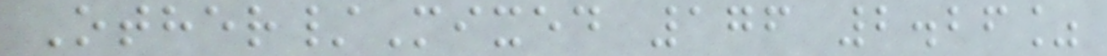Other/Mixed 176 2.26%
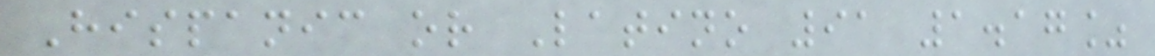Hispanic or Latino 91 1.17%
